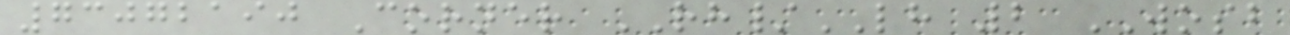73072190 Corner RH/LH 2 WOSB
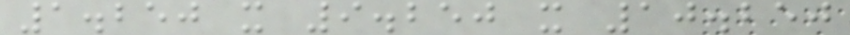1.250 x 9.250 x 10.250
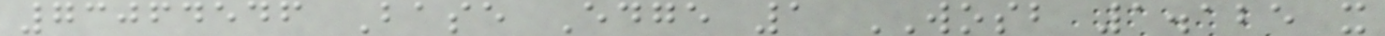73064546 Base Edge 1 WOSB 1.125 x
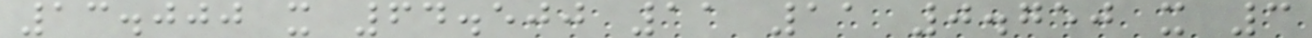13.000 x 64.500 11 11 0.750 x 3
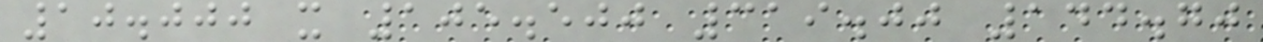10.000 x 105.500 319.00 144.70
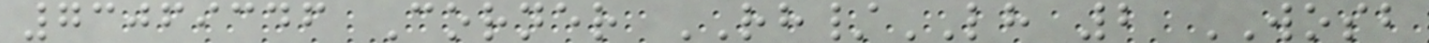73069346 Corner RH/LH 2 WOSB
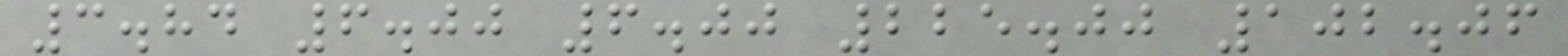3.84 6.00 6.00 225.00 102.06
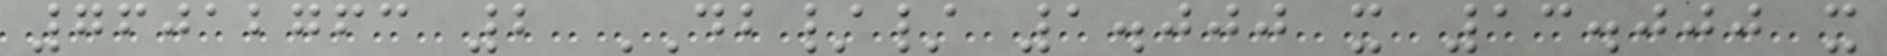76012763 2 DB// 1.000 x 13.000 x
